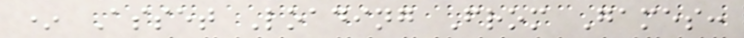* Asset Loading From Games:
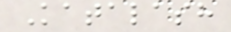Katalash
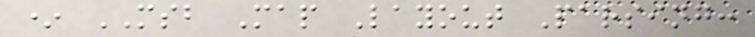* MSB Map Layout Parsing:
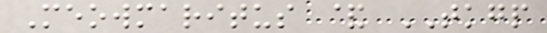Meowmaritus & TKGP
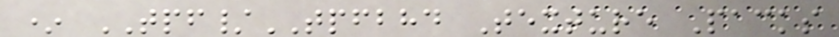* TPF/TPFBHD Texture Packs
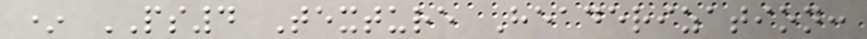* PS4 Texture Headerization:
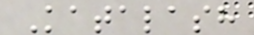Katalash
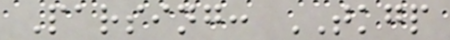Parsing: TKGP
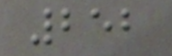252
